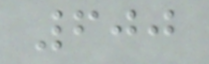600
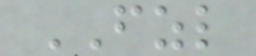FZL
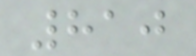810
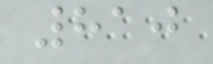810
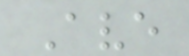Ave
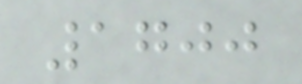1700
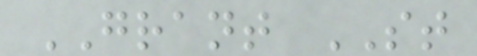GRANT ST
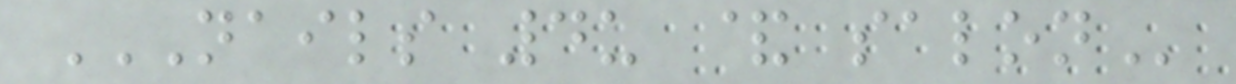NAILS 4U & SALON
